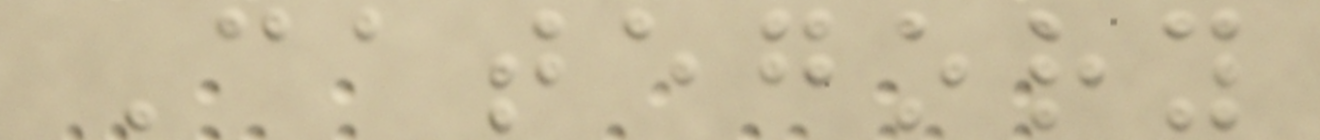Category
